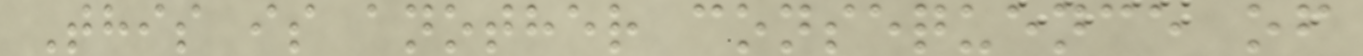This is another consequence of
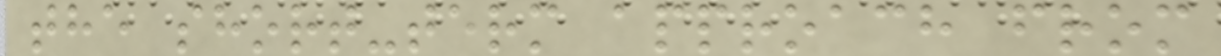the short-term approach from
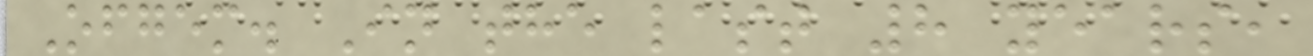Ofgem. In the last 8 years,
